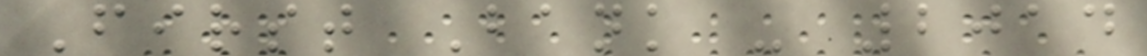First Bank - 2014
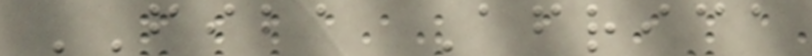FIBA Africa
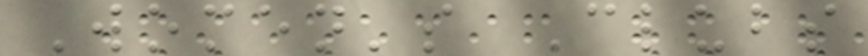Women's Clubs
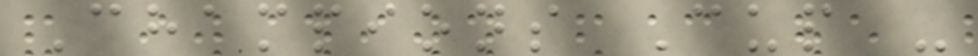Champions Cup -
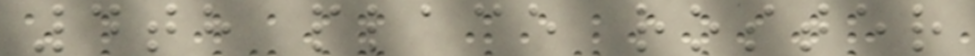4th place roster
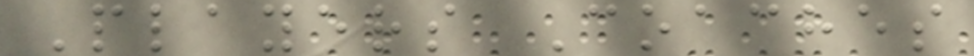Players Coaches
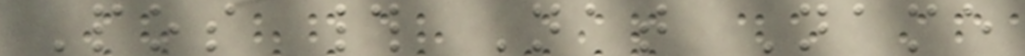Pos # Nat Name
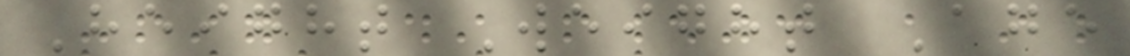Height Weight Age
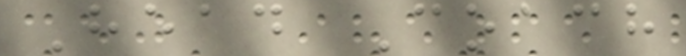Head Coach
